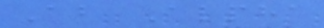About Alpha
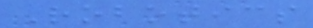Robotics
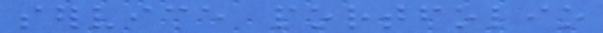service portfolio
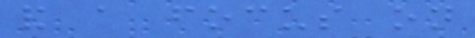and a focus on
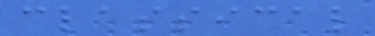classical
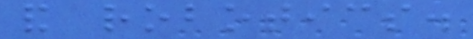and robotics.
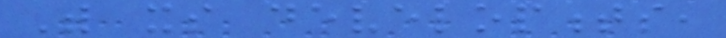With its developments,
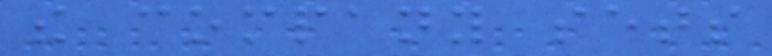the company sets
